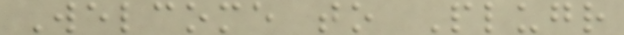Welcome to Plugr
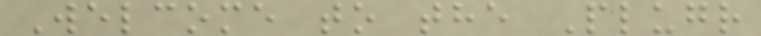Welcome to the Plugr
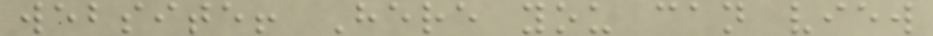website! Here you can view
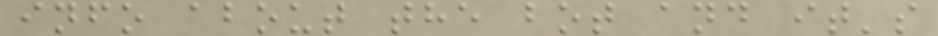info about the bot and it's
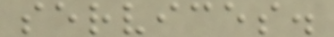services.
